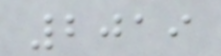2019
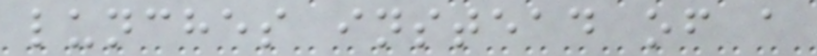lunches instead of a
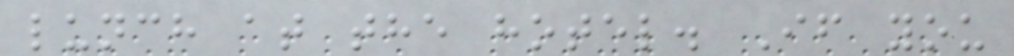lunch at the hotel. If you
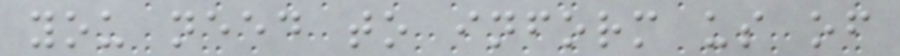you need to inform us of
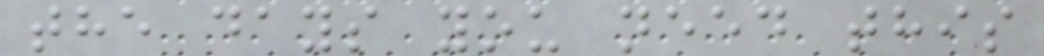the days you need this
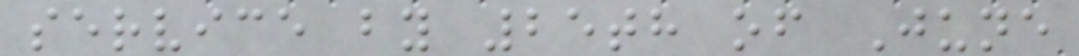service by 25th of June
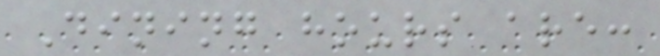Dining hours are:
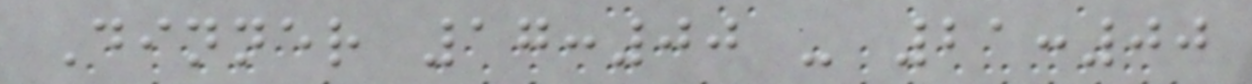Dinner 17:00 - 21:00
